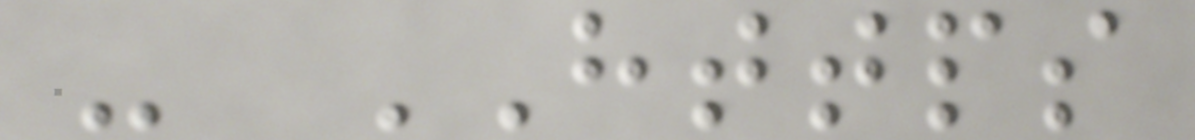- HTTPS
